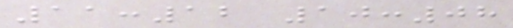11:12 10:08
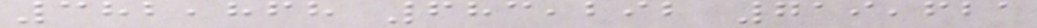382,868 683,292 719,621
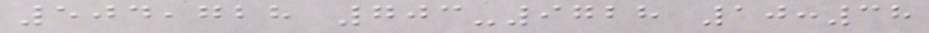504,728 703-9728 10:38
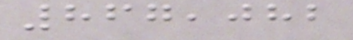867,082
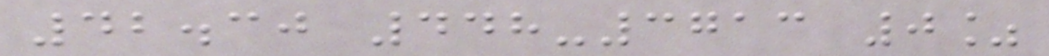42.30 448-3713 0%
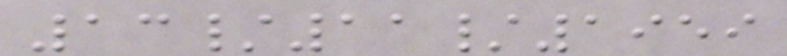13/11/1959
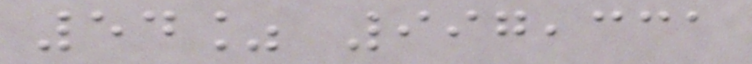54% 997,331
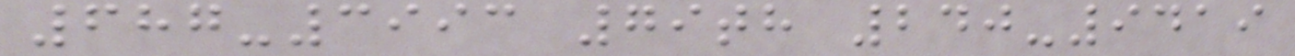687-3993 79th 240-9419
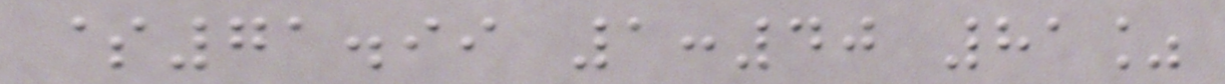$71.99 1:40 81%
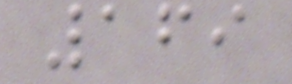169
